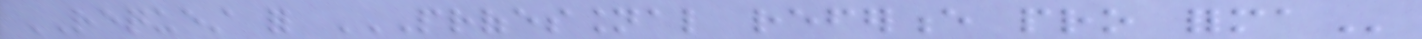REQUEST for PROFESSIONAL REFERENCE PRO FORMA
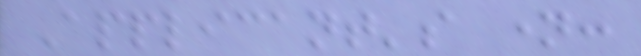Applicant's name:
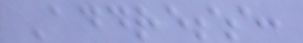Address:
